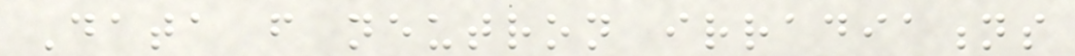Data from neutron irradiations
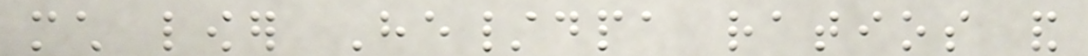much lower He/dpa ratios and
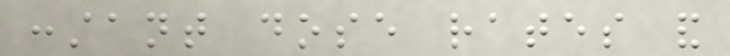constant dose rates and
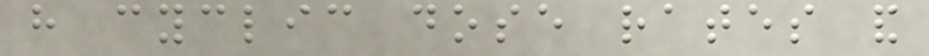have cyclic dose rates and
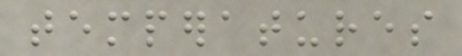temperatures
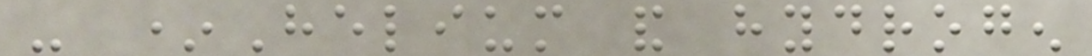- *Helium and hydrogen
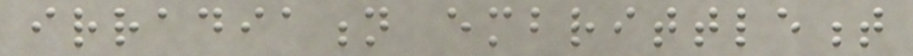irradiation embrittlement
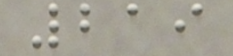219
